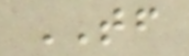TF
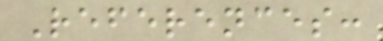References:
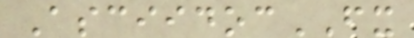AsciidocFX
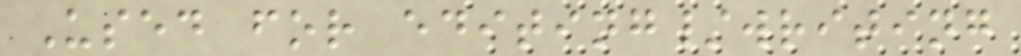Used for editing/writing
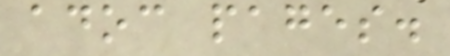adoc pages.
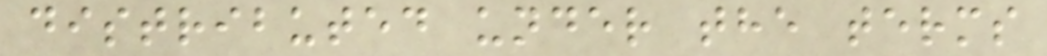distributed under the terms
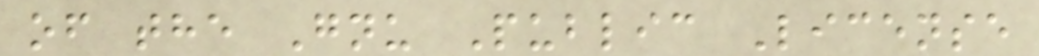of the Gnu Public License
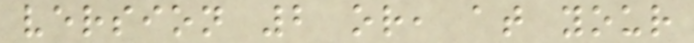version 2 or, at your
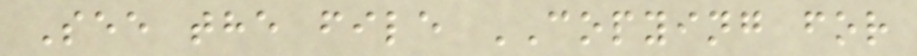See the file COPYING for
